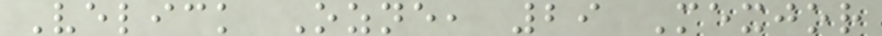Velick Ozne, 29 Mexjor
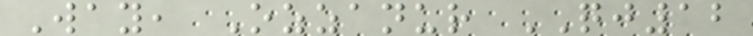Way, Ozzanur QJ12
